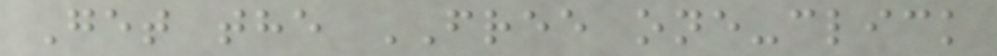Get the FREE one-click
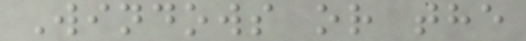Windows or the
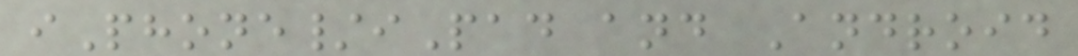iPhone/iPad and Android
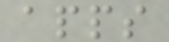apps
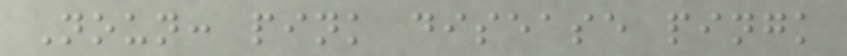Noun: pink disease pingk
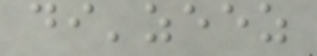di'zeez
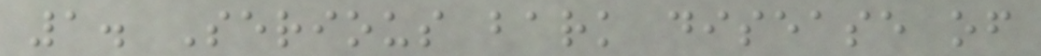1. Serious bark disease of
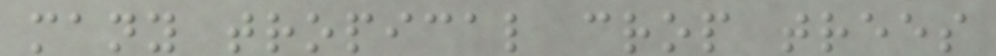many tropical crop trees
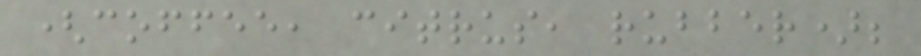(coffee, citrus, rubber);
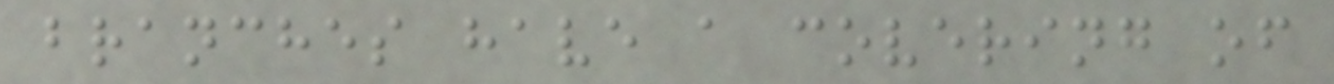branches have a covering of
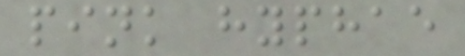pink hyphae
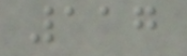117
